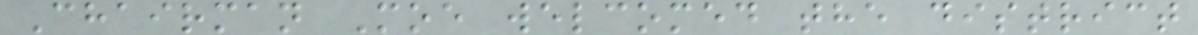Chairman Moe welcomed the district
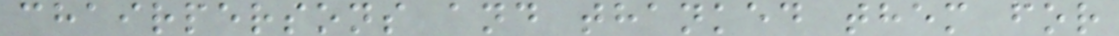chairpersons and thanked them for
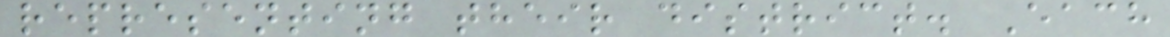representing their district. Each
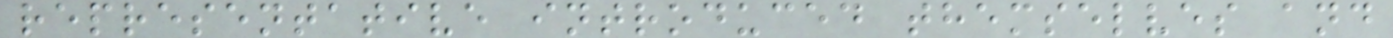representative introduced themselves and
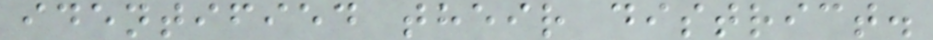identified their district.
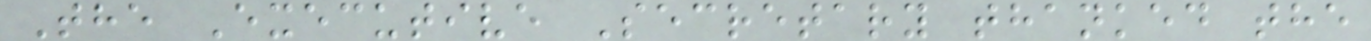The Executive Secretary thanked the
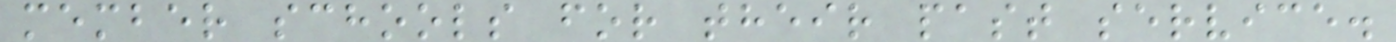member schools for their past service.
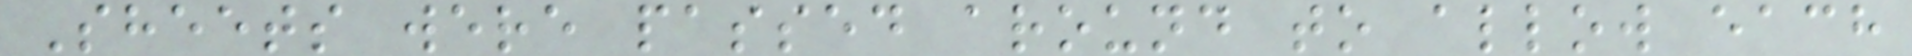Sheets were passed around to allow each
